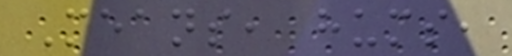Means, hums,
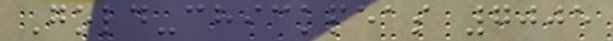Gold-chickpeas 7005
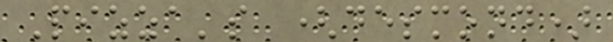Pizza's (desmond)
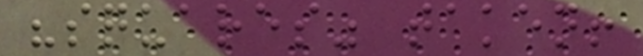"squares" taken!
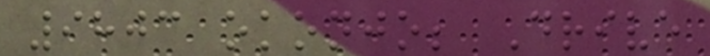9803 okonjo; Drive
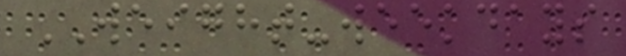WEIGHT-weekdays
